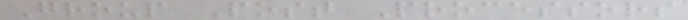Group Post Processors
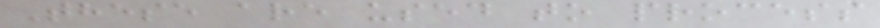These are used to process
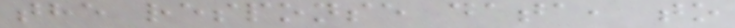the response data, to
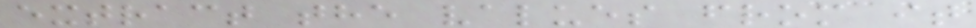extract the values from it
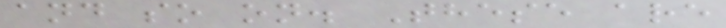and so on. These are
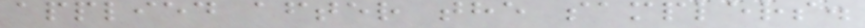applied after the samplers.
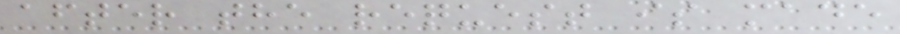after the request is made
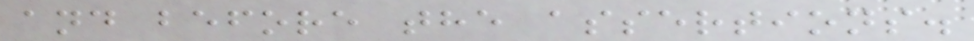and before the assertions.
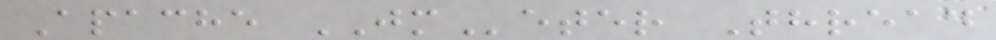Apache JMeter Thread
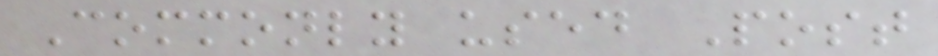Commonly used Post
